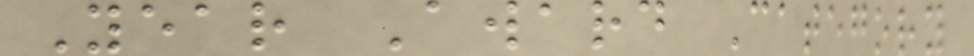Year Award Category
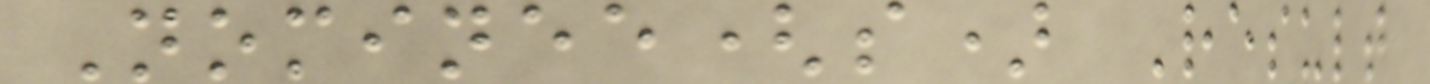Nominee(s) Result
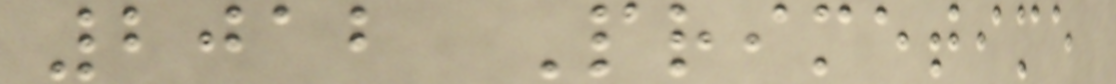2012 Primetime
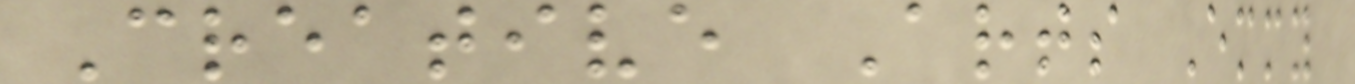Creative Arts Emmy
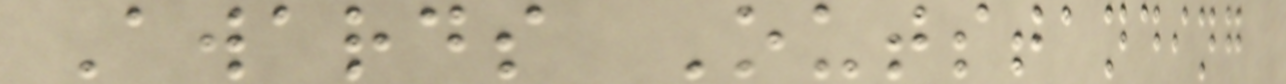Awards Outstanding
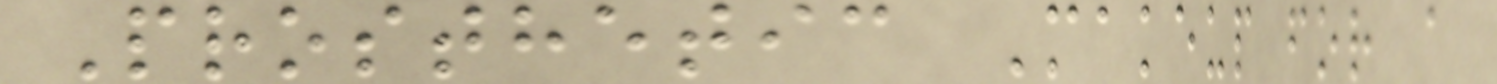Prosthetic Makeup for a
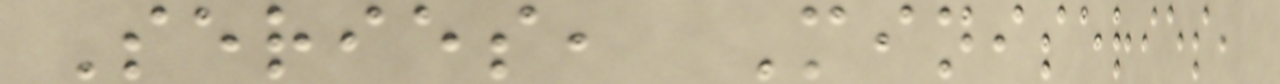Series, Miniseries,
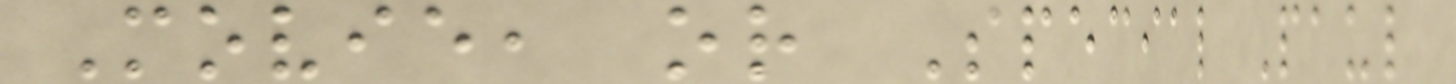Movie, or Special Paul
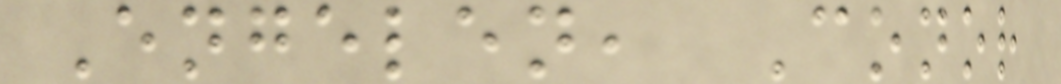Engelen, Conor
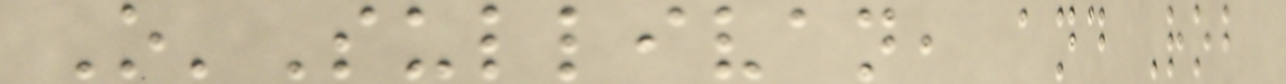O'Sullivan, and Rob
